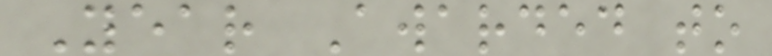Year Awarded to
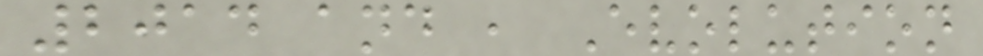2014 and , Evolution
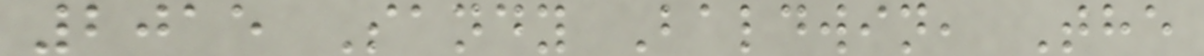2015 Sandy Baldwin, The
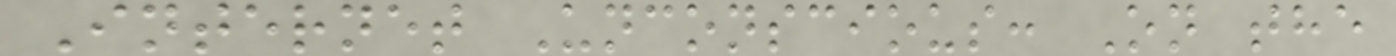Internet Unconscious: On the
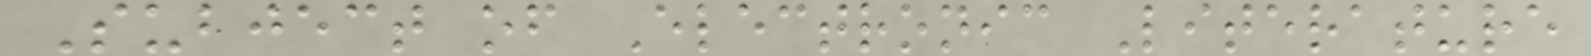Subject of Electronic Literature
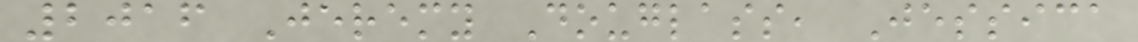2016 Jeremy Douglass, Jessica
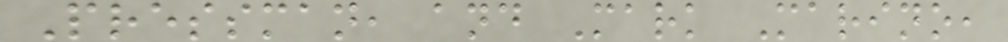Pressman, and Mark Marino,
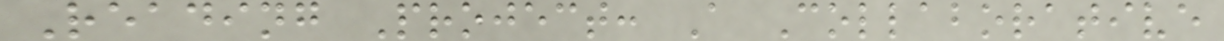Reading Project: A Collaborative
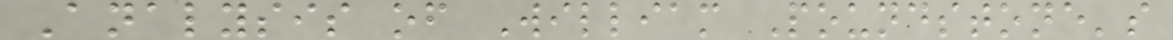Analysis of William Poundstone's
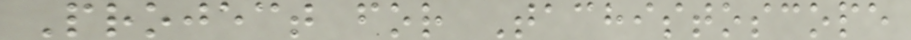Project for Tachistoscope
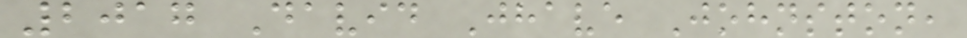2017 David Jhave Johnston,
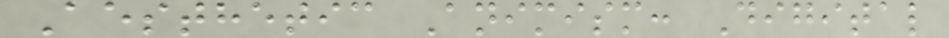Aesthetic Animism: Digital
